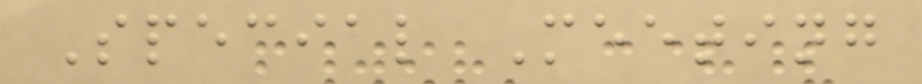Special Meeting
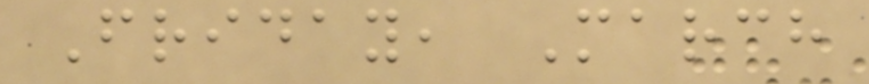Friday, March
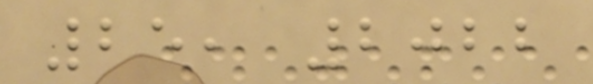25, 2022
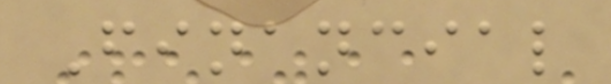Financial
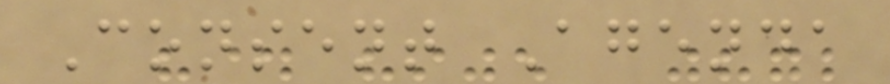Consent Agenda
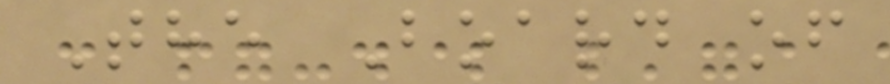The Board of
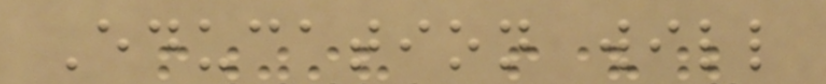Education will
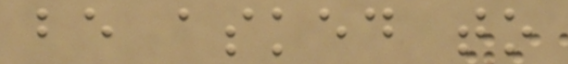be asked to
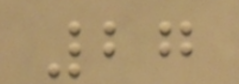27
